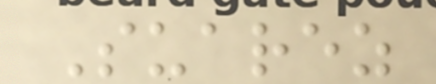Suarez
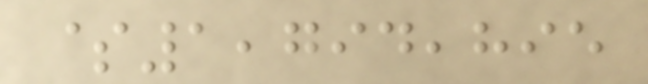$1,794,895
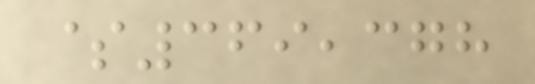$369,378
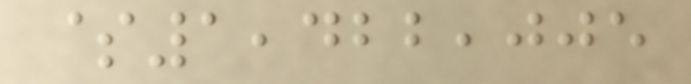$1,422,005
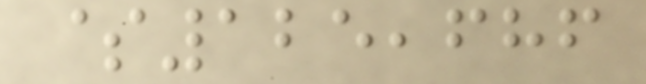$125,686
